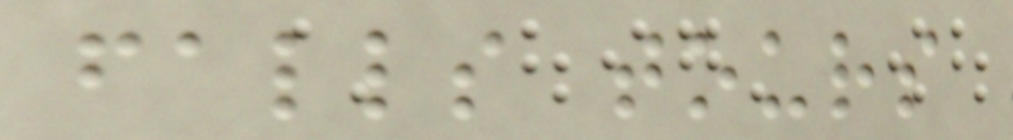falls tours
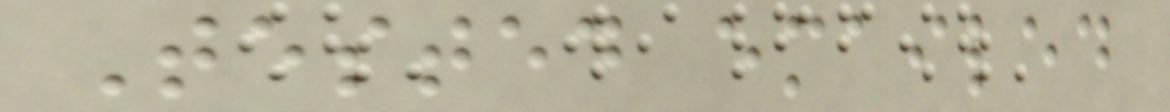Tested emailed
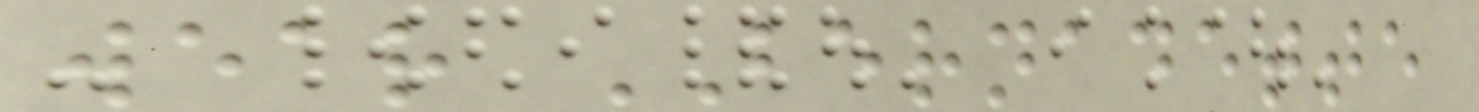wear BERNADETTE
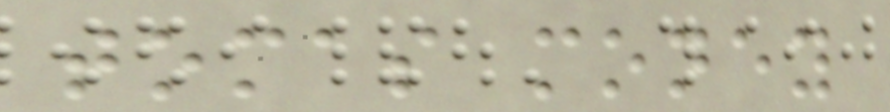tomas money
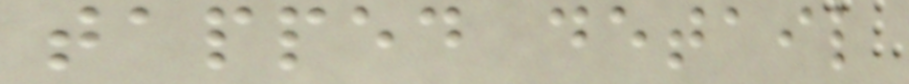tapped detail
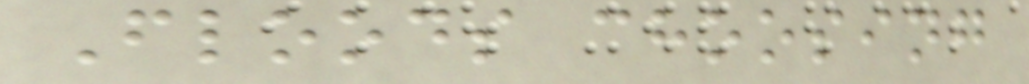Floods choosing
